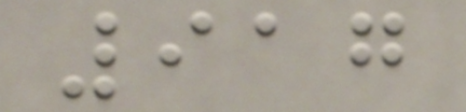917
